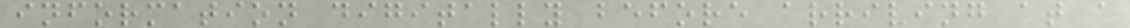information digitally before arriving at a
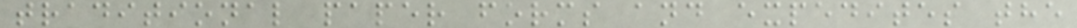traditional paper forms and expedites the
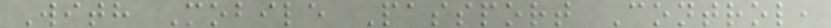With Mobile Passport Control,
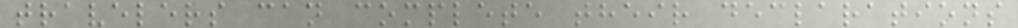travelers can complete their declarations
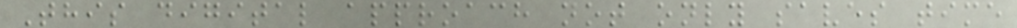This digital approach not only saves time
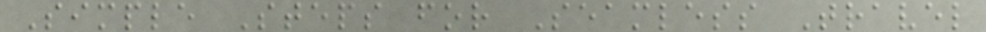Simple Steps for Seamless Travel
